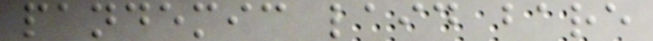pandemic laid bare
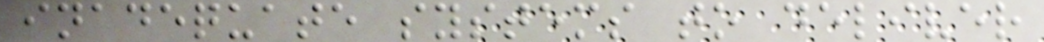inadequate systems to deliver
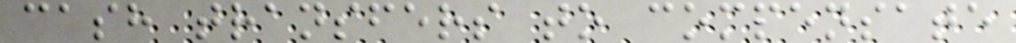cash transfers to compensate
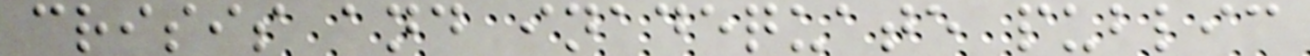crisis and inadequate public
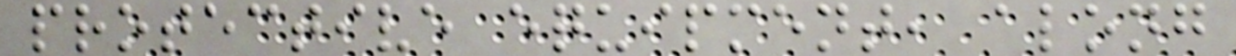protective equipment, along
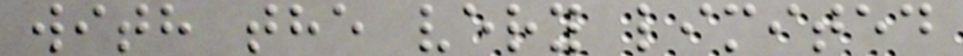with the very limited
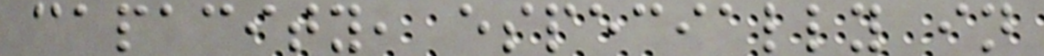capacity, especially in
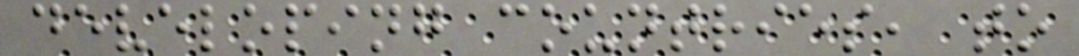developing countries, to
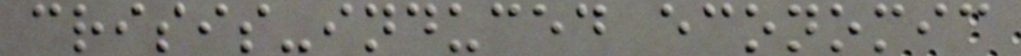crisis-induced economic
